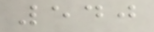540
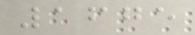1675
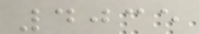4035
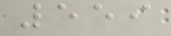559
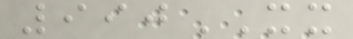990XX
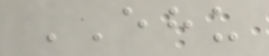EHU
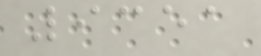9351
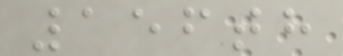156th
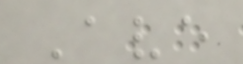Ave
